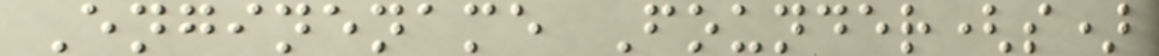Enginename Founder(s)
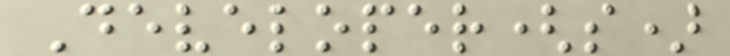Developer(s)
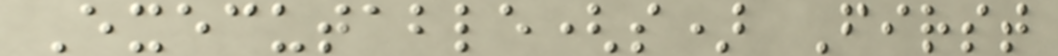Executable(s) First
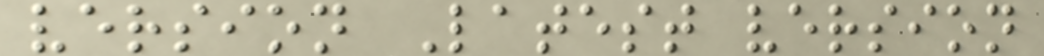version Latest version
